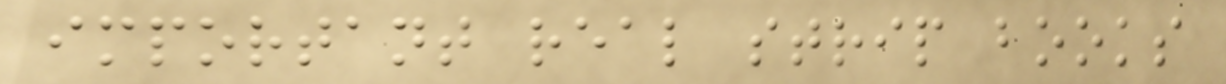important real strip books
